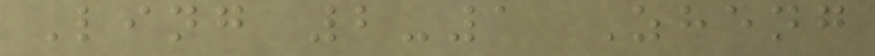Ling 2-1 Zheng
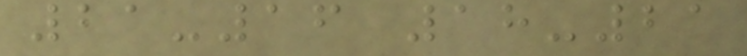21-16 18-21
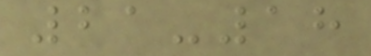21-18
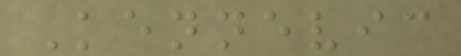Kennevic
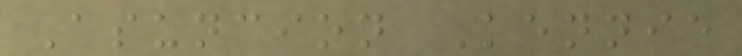Asuncion Kennie
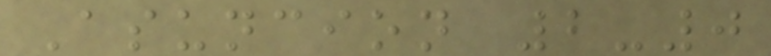Asuncion 2-0
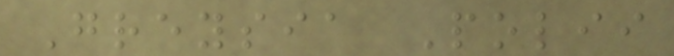Greysia Polii
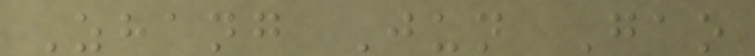Zhang Jun Gao
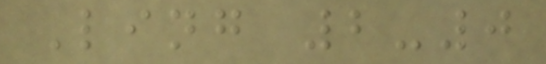Ling 2-0
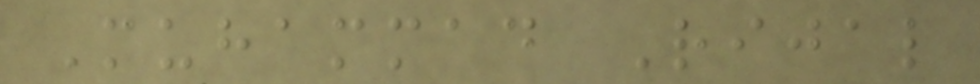Muhammad Rijal
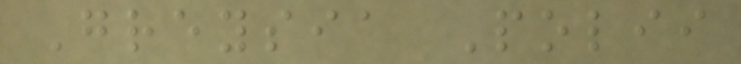Greysia Polii
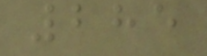285
